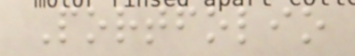Portfolio
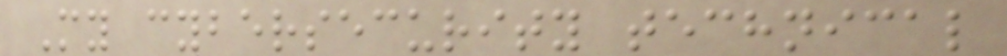My cybersecurity technical
